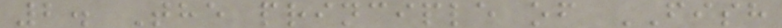2. The principle of FISH
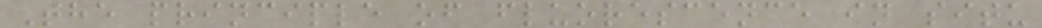The principle of fluorescence in situ
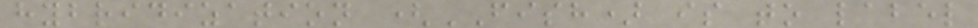hybridization (FISH) is to label
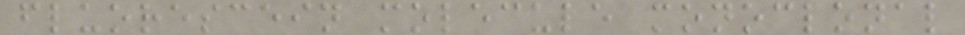fluorescein molecule monoclonal
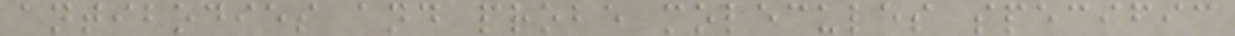antibodies and probe molecules specific
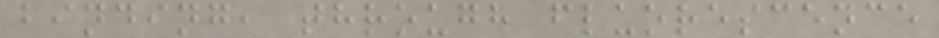binding, through fluorescence
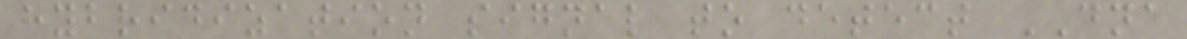hybridization signal to detect DNA
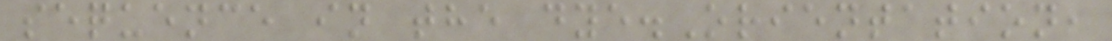sequence in the dye.Orientation,
